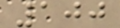100
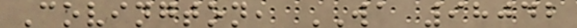Covington, WA 98042
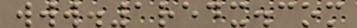www.1redx.com
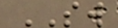SW
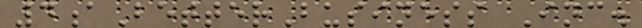4aBetterBusiness Inc.
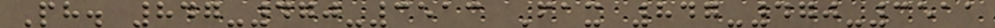Ph. 847-470-3513 Fax 847-470-3511
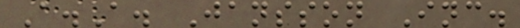A.A. Jansson Inc.
